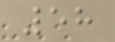58
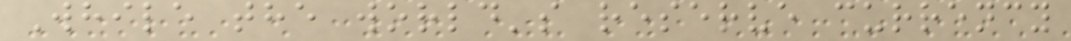While the world's reserve currency
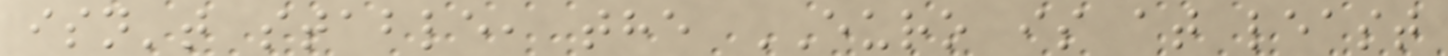isn't stable, the EURO is at least
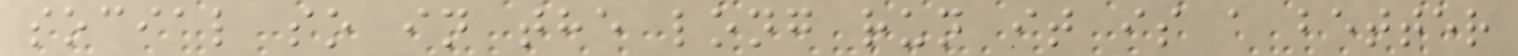social so in the long run it is a better
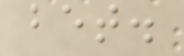bet.
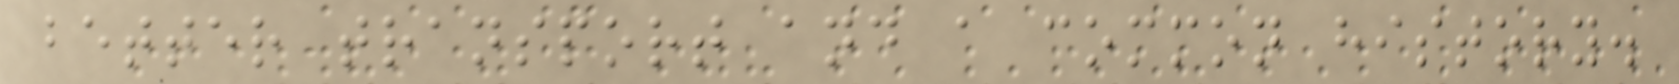better transport and a common history.
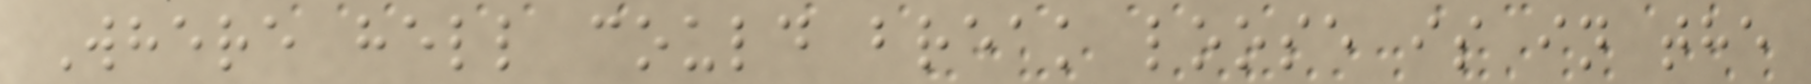Where hell could break loose is in the
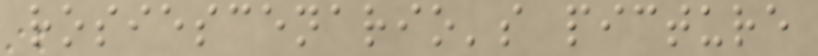rosiescenario's picture
